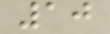10
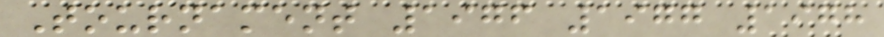Tournament 1976 1977 1978
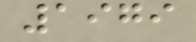1979
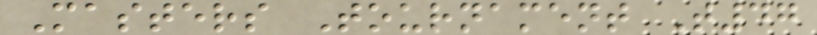Masters Tournament T47
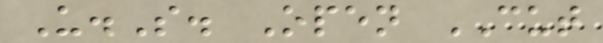U.S. Open CUT
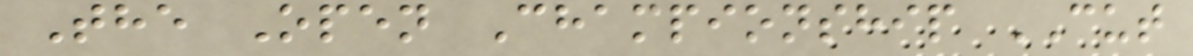The Open Championship CUT
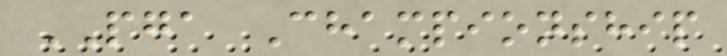PGA Championship
